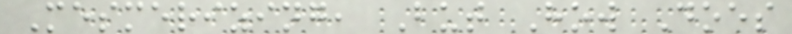Mesmerizing, But How Does
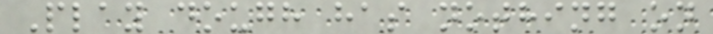Play dough has nothing on
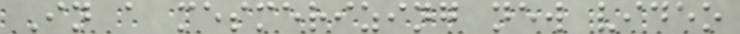In a mesmerizing new video
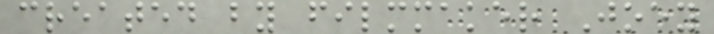created by filmmaker Joey
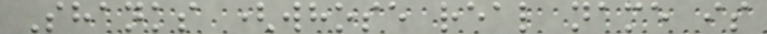Shanks (whose real name is
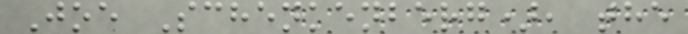Joe Schenkenberg), the
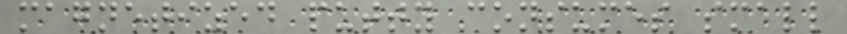magnetized putty consumes small
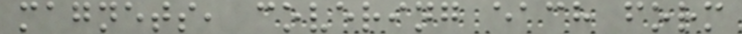magnets, covering each form
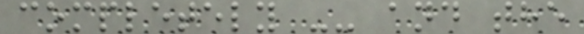completely -- and the
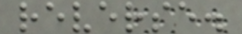reverse.
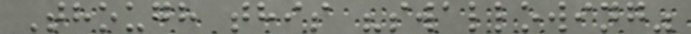Though this "swallowing"
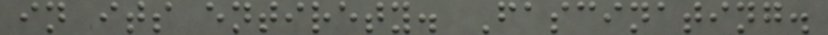in its entirety. Fascinating.
